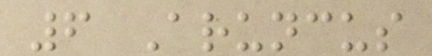6 Aruncus
